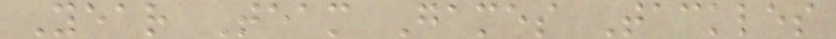Year Team Games Tackles
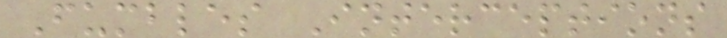Fumbles Interceptions
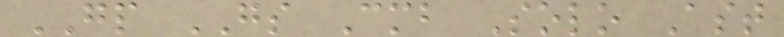GP GS Cmb Solo Ast
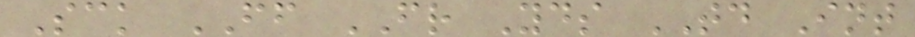Sck FF FR Yds TD Int
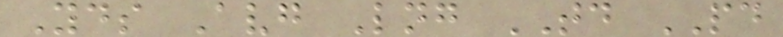Yds Avg Lng TD PD
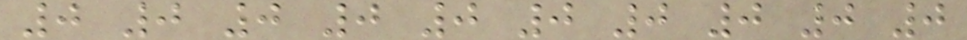0 0 0 0 0 0 0 0 0 0
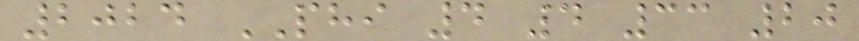2024 PHI 4 4 33 20
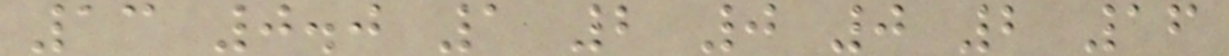13 0.0 1 2 0 0 2 16
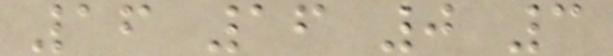16 16 0 3
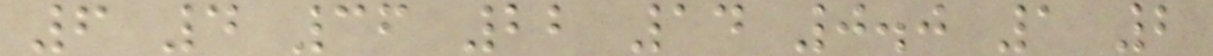6 4 36 22 14 0.0 1 2
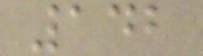142
